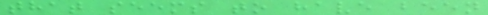that seems to have been
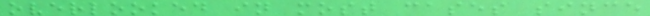overlooked in most cases since
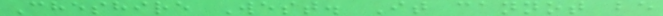Cheshire West. It cannot be
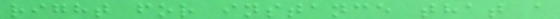right for instance that a
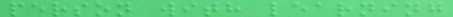person with learning
